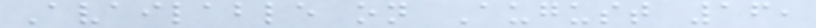Available on August 16,
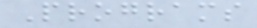Programs
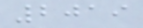2019
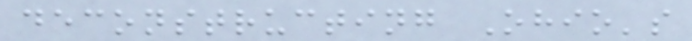deconstructing Ohio's
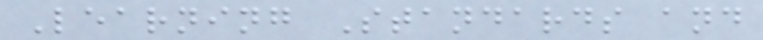Learning Standards and
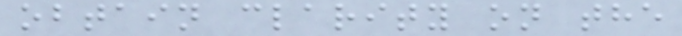obtain clarity on the
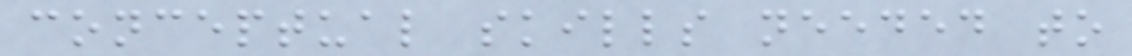conceptual skills needed to
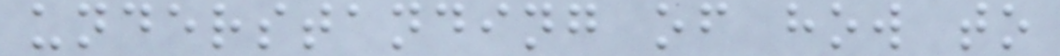understanding of how to
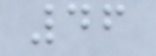46
